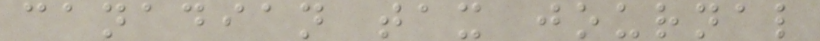canadian tax journal
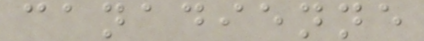canadienne
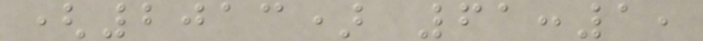(2013) 61:1,
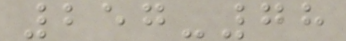257-78
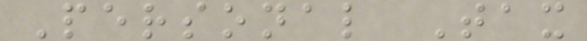Personal Tax
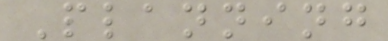Planning
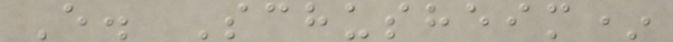E. Schusheim*
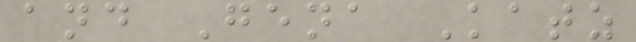and Gena Katz
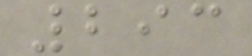293
